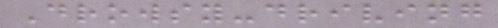Drowsy-driving
